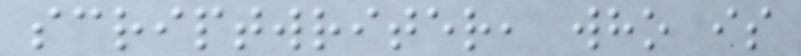scriptwriter, who is
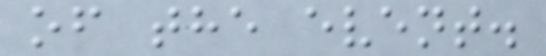of the event.
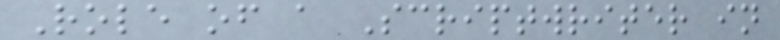Role of a Scriptwriter in
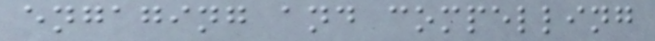engaging and compelling
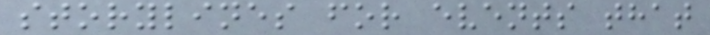storylines for events that
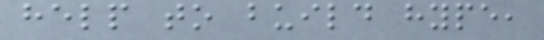help to build hype,
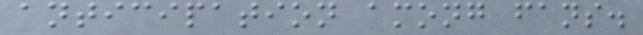anticipation among fans.
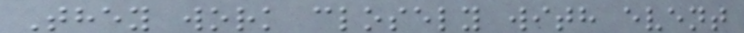They work closely with event
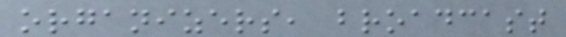organizers, broadcast
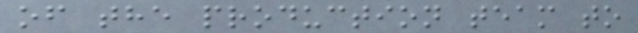of the production team to
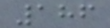186
